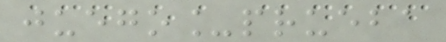juego_prueba
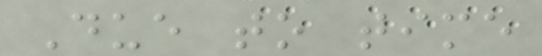Due to time
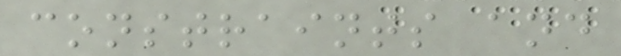constraints and
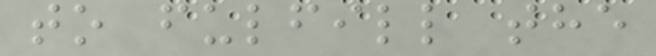to fulfill the
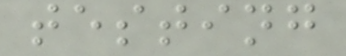testing
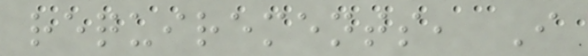requirements, I
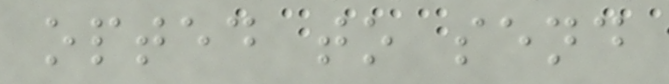opted to send
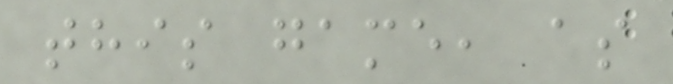this game, as
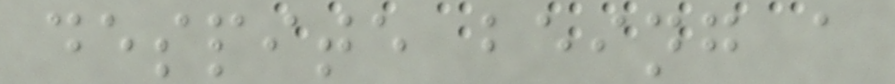despite being a
